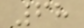68
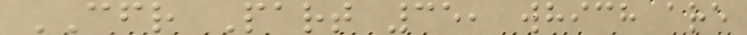CFR Part 35, which are
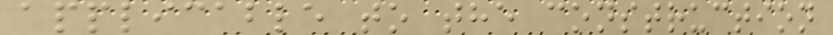applicable to the construction
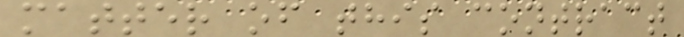matter of this contract
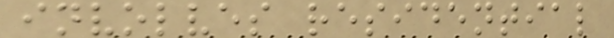involves residential
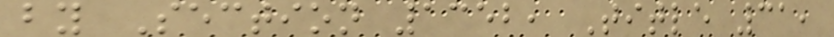by Section 1352, Title 31,
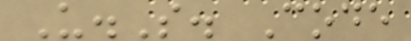U.S. Code
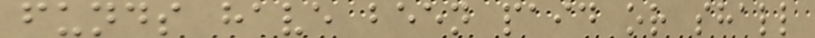funds have been paid or shall
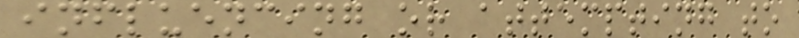influencing or attempting to
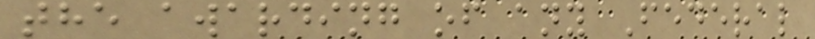the awarding of any Federal
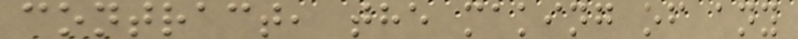contract, the making of any
